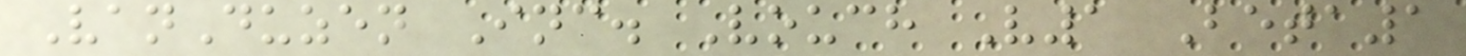VanDuzen Inc. Vouch V1 Beta1
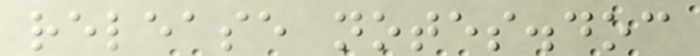release notes.doc
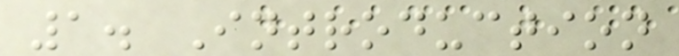1. Introduction
